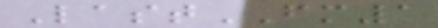LastFM1
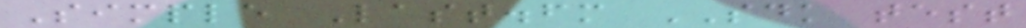Simple Last.fm SDK test
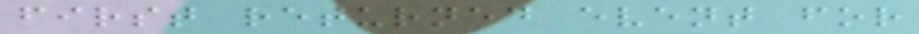first returned event for
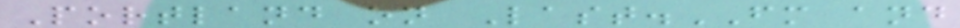Portland on Last.FM and
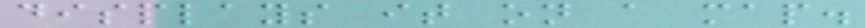displays it on a map.
